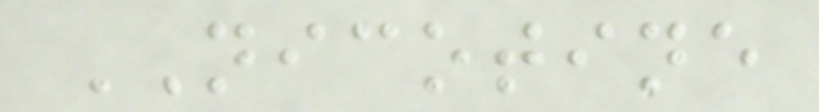NICOTINE
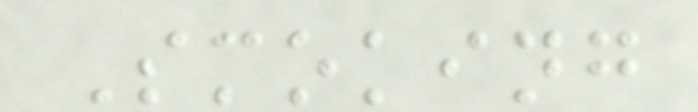Smoking
